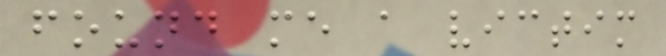found me a victim
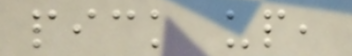pick up,
